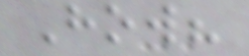How?
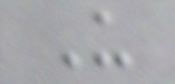U
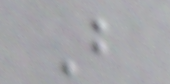B
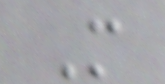M
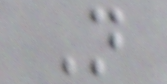N
